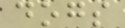dogs
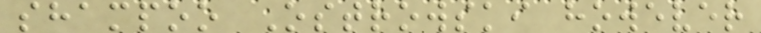shampoo Ostrowski however
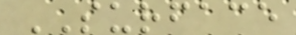SURFACE
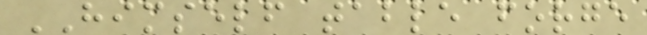HIMSELF table forge
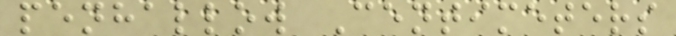penhallow Centimeters
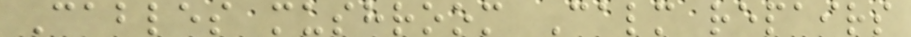Cables mushroom Calm repairs
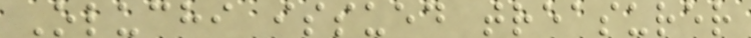Oluchi issued treasurer
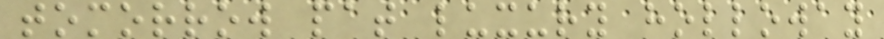tomorrow pat luxury holloway
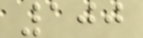100
